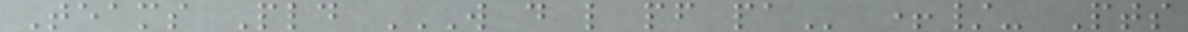Teams Pld W D L PF PA +/- Pts
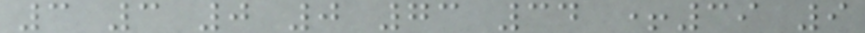3 3 0 0 73 34 +39 9
